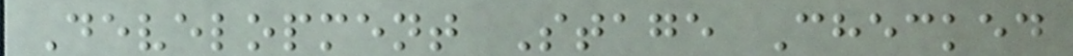Development Stage Checked
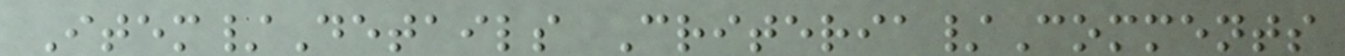Item/Details Criteria/Comments
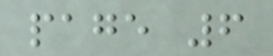page 6
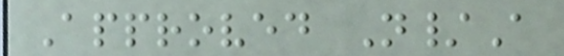Approved N/A
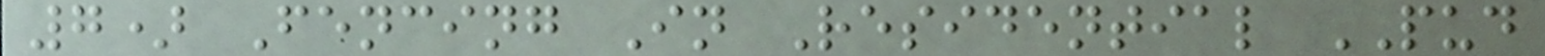7) Fencing In Residential PUD
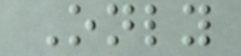Only
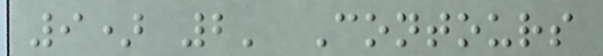9) 2' Contours
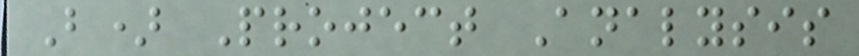B) Project Analysis
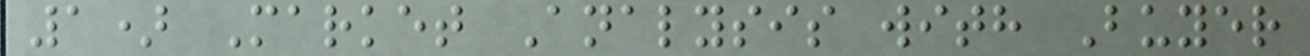1) Market Analysis with Buyer
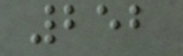252
